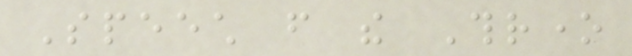Speech from the Throne
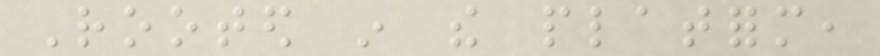Rooted in the platform,
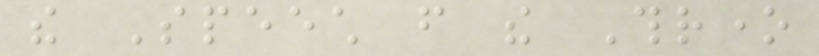the Speech from the Throne
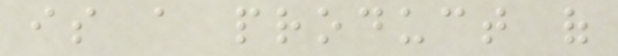is a product of
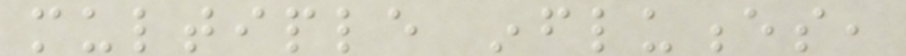multiple influences,
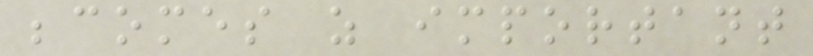becomes as important
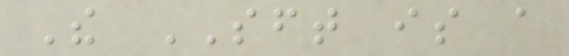The SFT is a
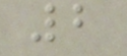2
